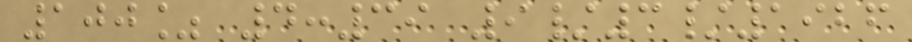100% 4:39 9/3/1926
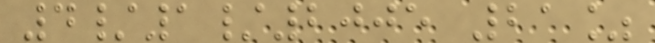4/1/2005 21%
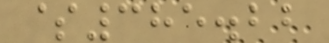$385.22
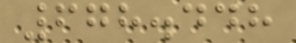678.448
